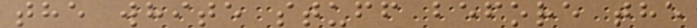the white stuff before the
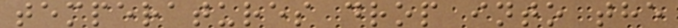temperatures drop into the
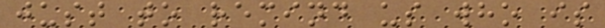just to remind us who is
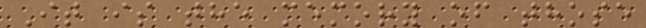It is the memory of those
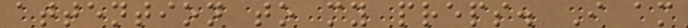attention to my preps. I am
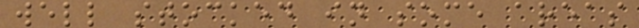well stocked in some areas
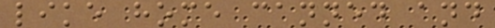like home canned and
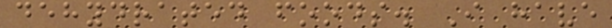dehydrated foods. I have
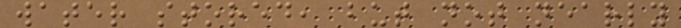water stored, but not nearly
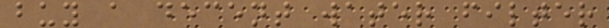buy a decent water filter
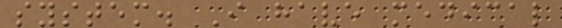system. I have medical
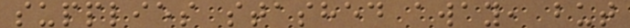supplies stashed away, but
